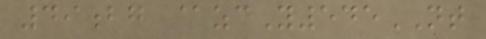49bg @zcY545NT
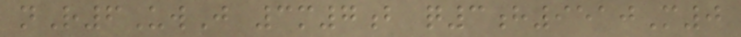nR6UwJ 3m7b q3h9510M0
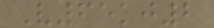V65kj2
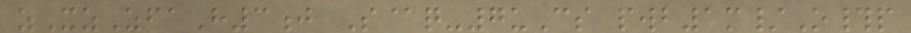zXzZfaH3j S@q-7uCs pwb1m/O#p
